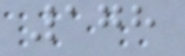178
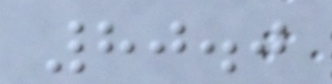80.0
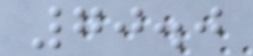70.0
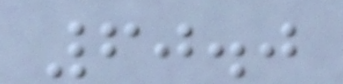60.0
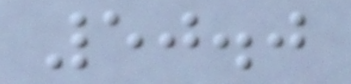50.0
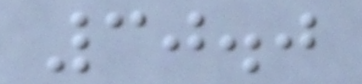30.0
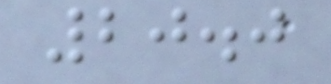20.0
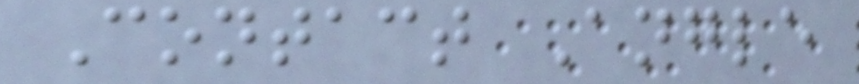Contact Angle
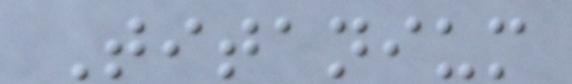Titanium
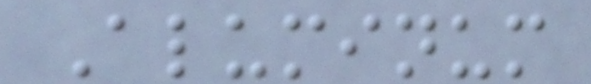Aluminum
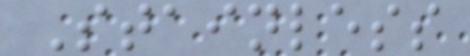Stainless
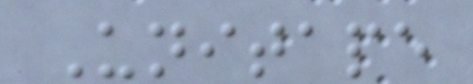Unitape
